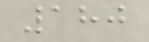180
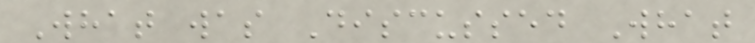What was Discussed What
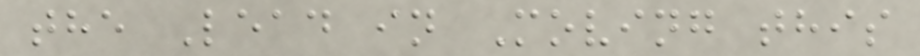the Lead in Moving this
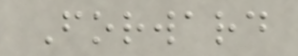Forward
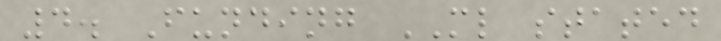4. Funding ML stated
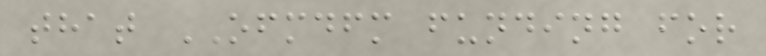that OFMDFM funding for
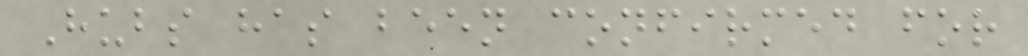Hubs has been confirmed for
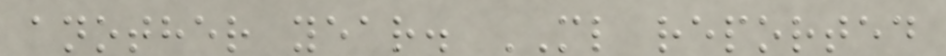another year. ML reported
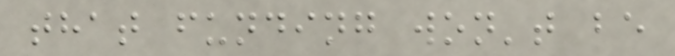that funding won't be
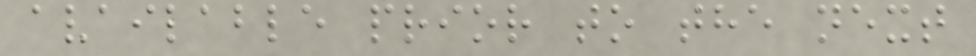available prior to the next
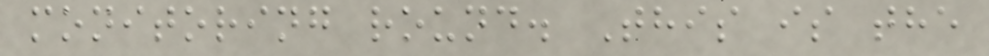monitoring round. This is the
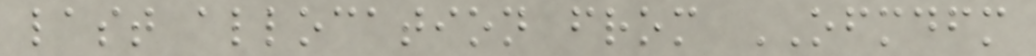last allocation from OFMDFM
